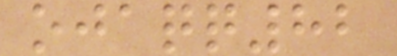ojaqq82
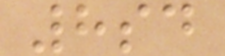8sd
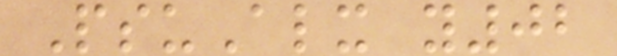PsuAlx y02
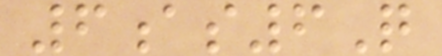6as6Q
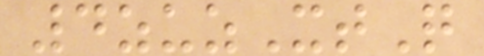4zuzXtQ
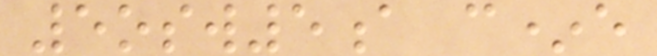5osw5a c*e
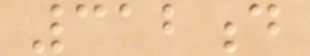312d
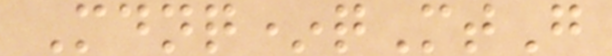Mdnq*qMtG
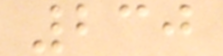230
